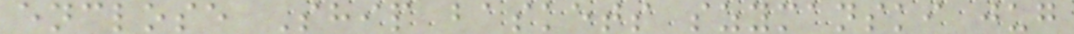enclose Ship baskets szymanski jug
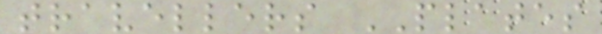travellers PLATES
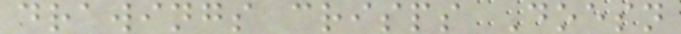drawings crisps Doesn
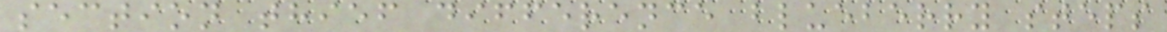section thief difference blueberry steps
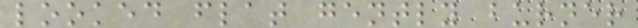looked flat gently burner
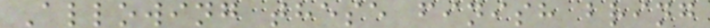Allowing these finish bring
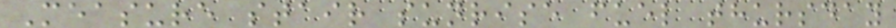Measure stair sunrise fuel thursday
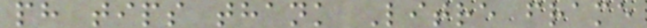ph tips thank Litre frame
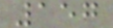157
